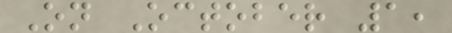On October 1,
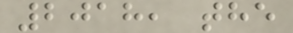2018, the
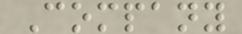Company
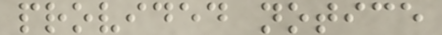provided notice
